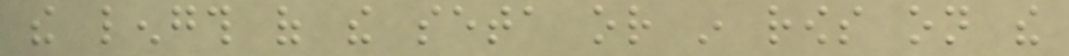the length of the seta or in rows on the
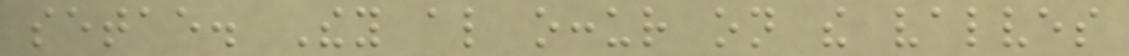setae. They also occur on the valves
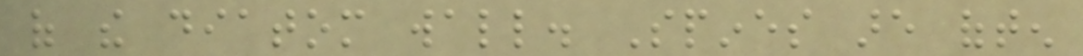of the diatom wall. Spines are often
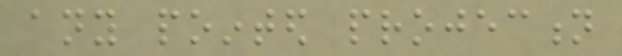any pointed projection
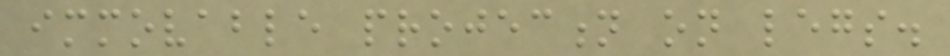immovable projection on legs.
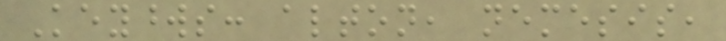Keywords: alton, nemesis,
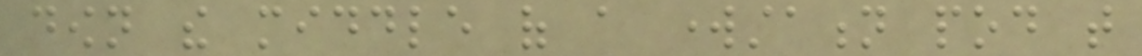down the middle of a workstation pod that
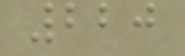220
